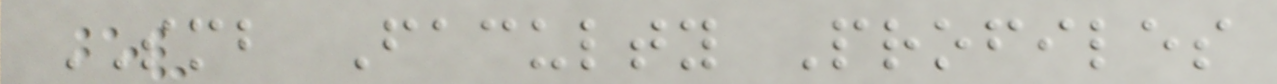SMB Faculty Profiles
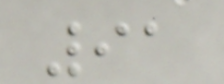91
